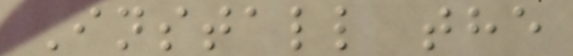Install the
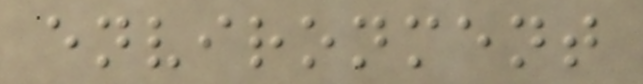environment
